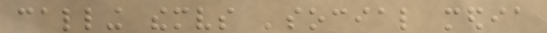calling themselves 'social media
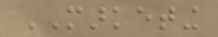MARKETING
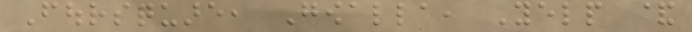Foursquare, Gowalla, Yelp &
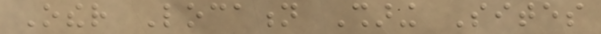Other Location Sharing Sites
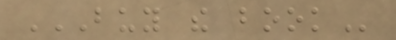BUY THE BOOK
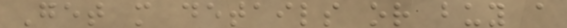Get more details or buy a
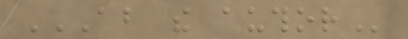ABOUT THE AUTHOR
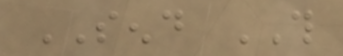SEND THIS
